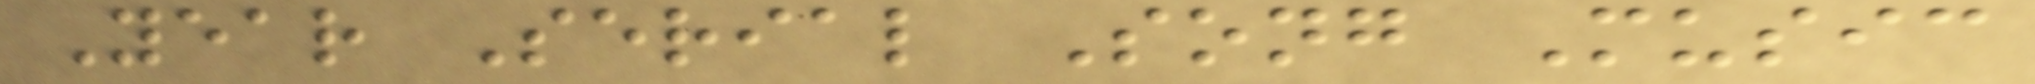Year Serial Song Music
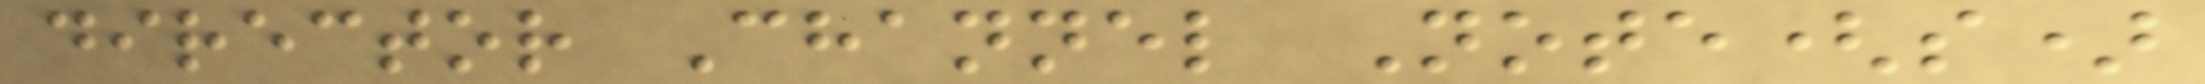director Channel Note(s)
